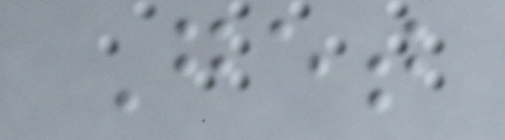Get
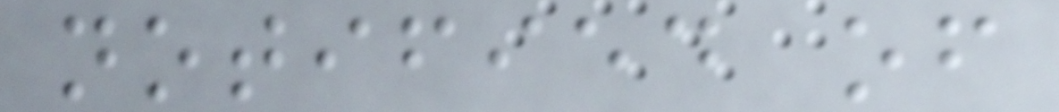notified of
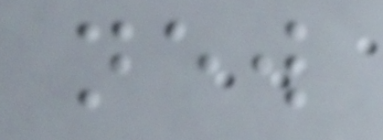new
